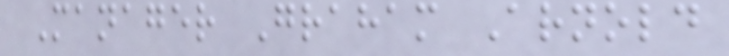Manager Graham Arnold
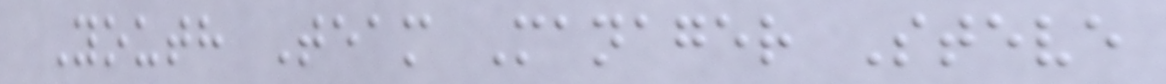Youth Team Manager Steve
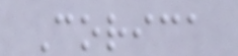Corica
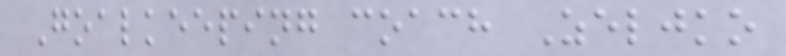Goalkeeping coach Zeljko
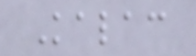Kalac
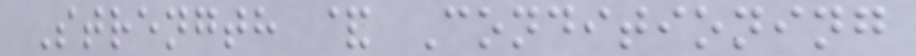Strength & Conditioning
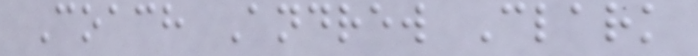Coach Andrew Clark
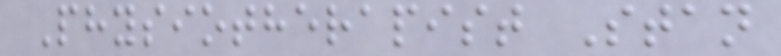Physiotherapist Stan
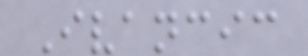Ivancic
